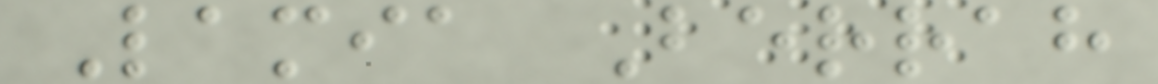Lamia Berrah
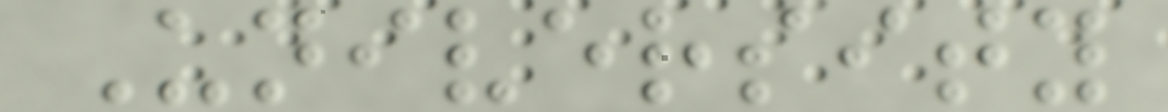University
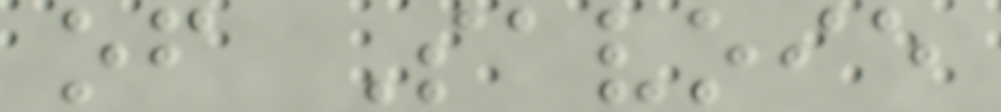of Savoie
